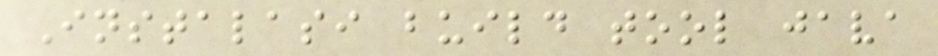Instalasi build tool java
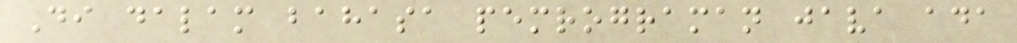Di dalam bahasa pemrograman java ada
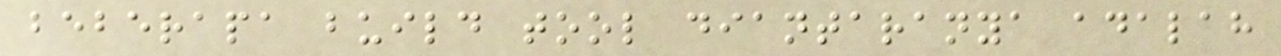beberapa build tool diantaranya adalah
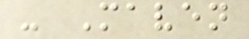- Maven
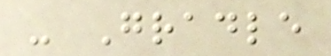- Gradle
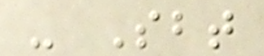- Sbt
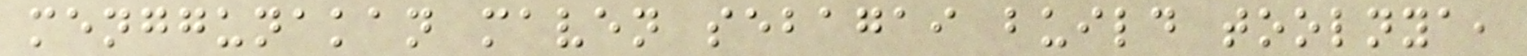menggunakan maven sebagai build toolnya,
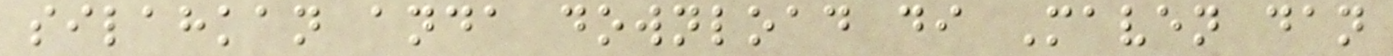silahkan anda download di Maven dan
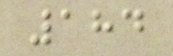184
